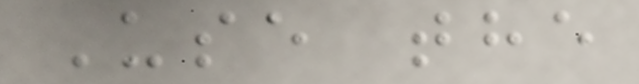Use the
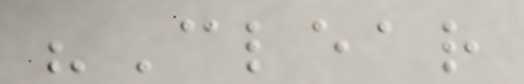"Clear
